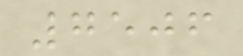7506
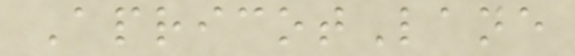ApricotLane
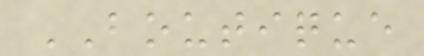BOUTIQUE
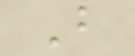B
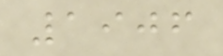1906
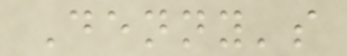Denny's
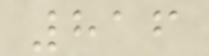816
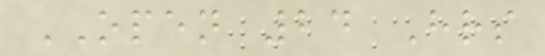OPEN 24 Hrs
